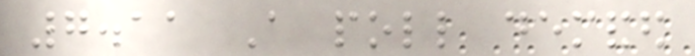7.11 A poll demanded
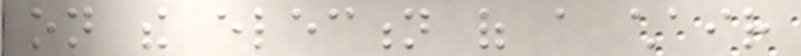on the election of a chair
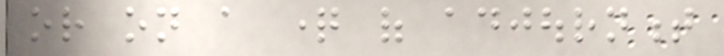or on a question of adjournment
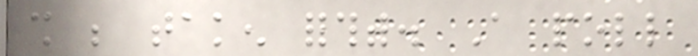shall be taken forthwith. A poll
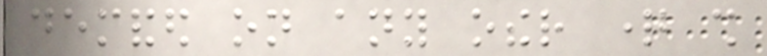demanded on any other question shall
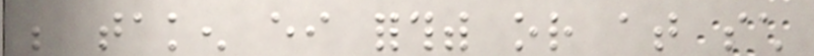be taken either forthwith or at such
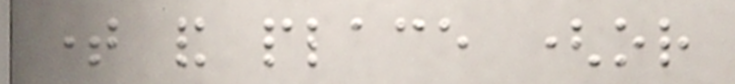time and place (or
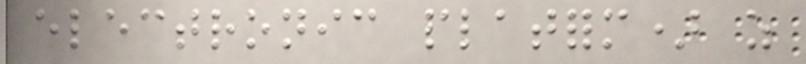electronic platform) as
